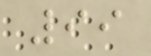99
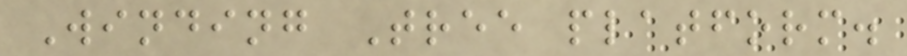Winding Tree platform.
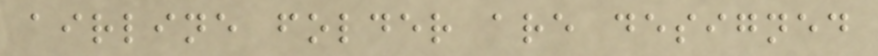airline folder are designed
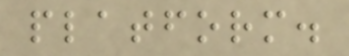platform.
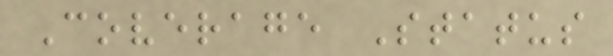Coverage Status
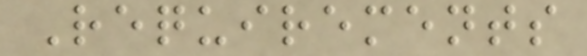Requirements
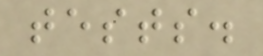tests.
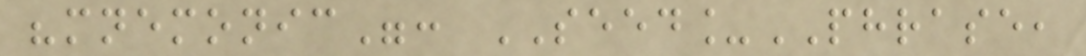"mnemonic": SEED_PHRASE,
